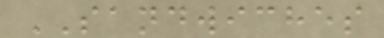SANDWICHES
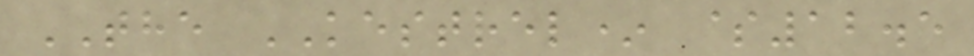THE KESTREL* $12.5
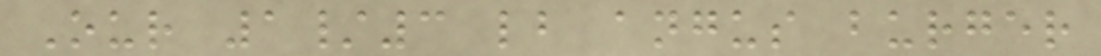Our 1/3 lb angus burger
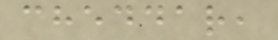cheddar,
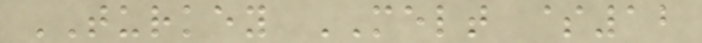TURKEY MELT $12
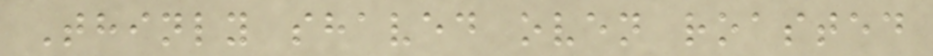Thinly shaved oven roasted
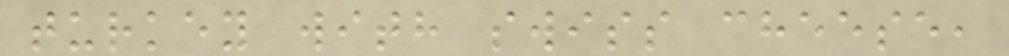turkey with swiss cheese,
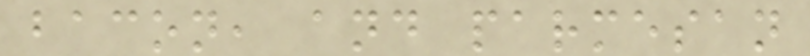bacon, and parmesan
